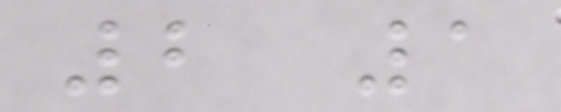2 1
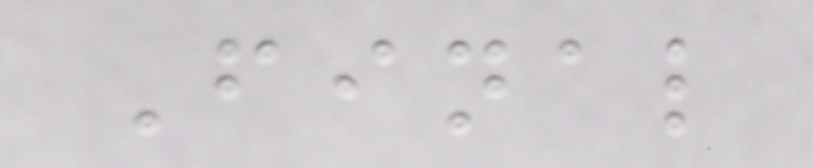Final
